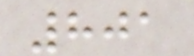801
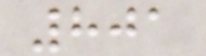801
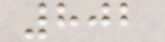802
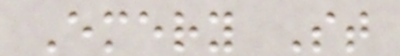Emery St
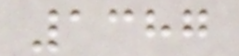1387
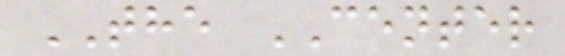THE CENTER
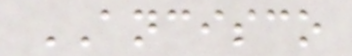ANCISCO
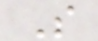S
